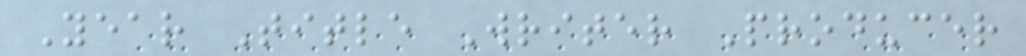Year Title Writer Producer
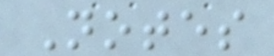Notes
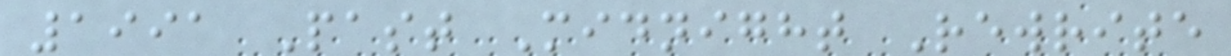1991 Past Midnight Rewrite
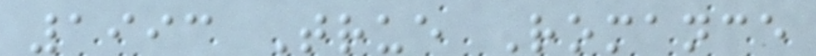1993 True Romance
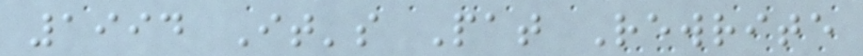1994 It's Pat Rewrite
